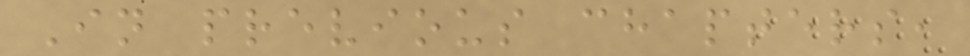In previous chapters,
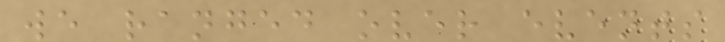we ranged over events
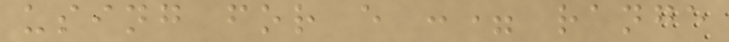using for e := range
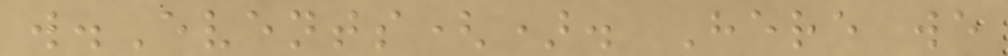w.Events(). Here we
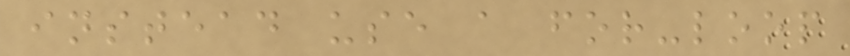instead use a for-loop
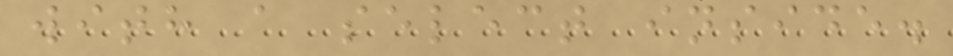with a select inside.
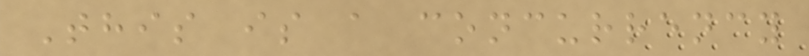This is a concurrency
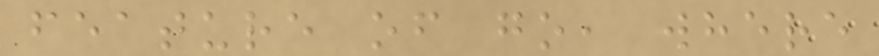feature of go, where
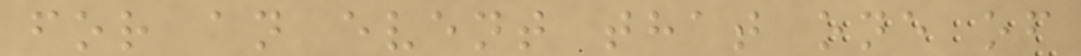for an event that one of
